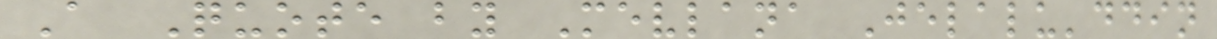A Quote by Mevlana Jelalu'ddin
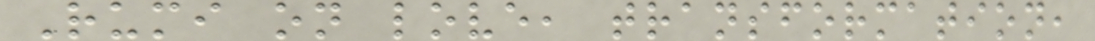Rumi on love, transformation,
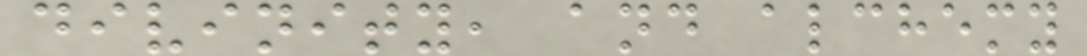divinity, and alchemy
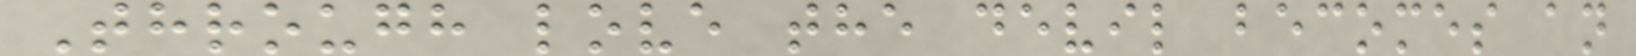Through love the devil becomes an
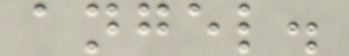angel.
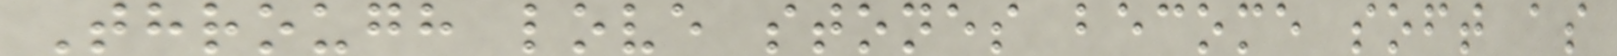Through love stones become soft as
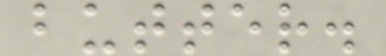butter.
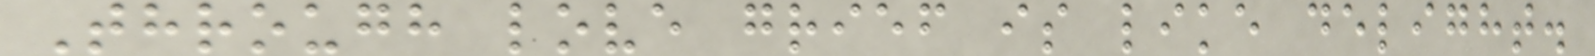Through love grief is like delight.
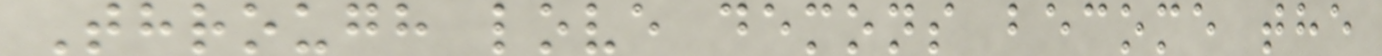Through love demons become the
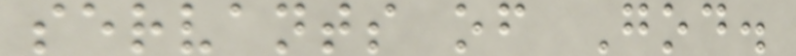servants of God.
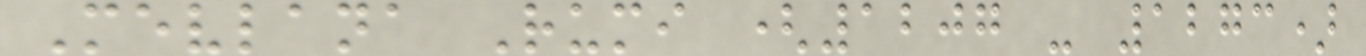Mevlana Rumi (1207 - 1273)
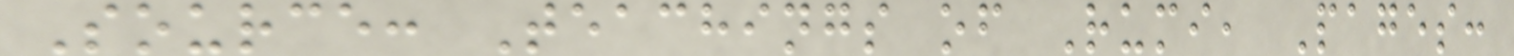Source: Teachings of Rumi, Pages:
